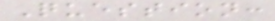Question:
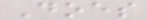Does
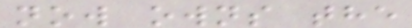now owns the
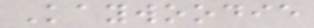Kaywoodie
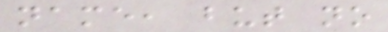name, but no
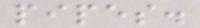pipes.
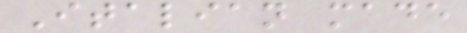Italian made
